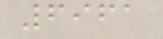6961
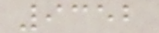9352
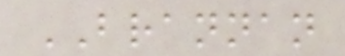BRANNAN
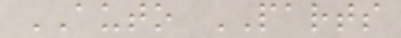AUTO PARTS
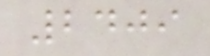2409
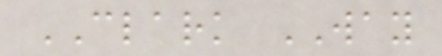CLARK WAY
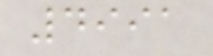4991
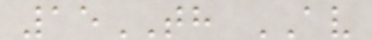15TH AV
